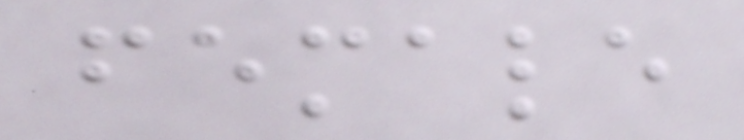female
